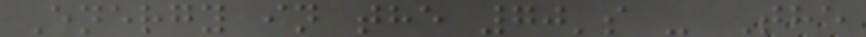Energy in the 70's - The
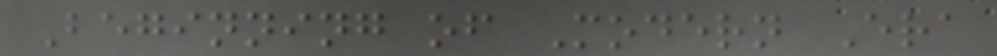Beginning of Modern Era
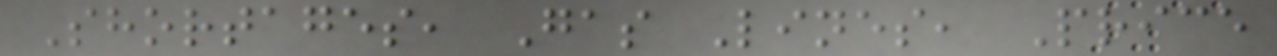Shortages, Gas Lines, Price
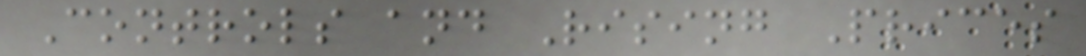Controls and Rising Prices
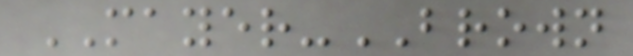MAYER-BROWN
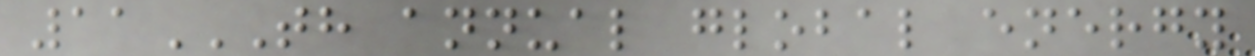11TH ANNUAL GLOBAL ENERGY
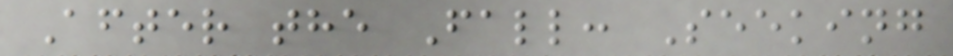After the Fall: Seeking
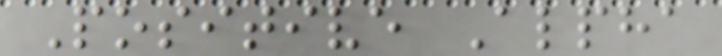Positive Alpha
